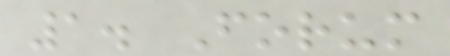1. Forum
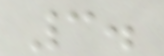3.
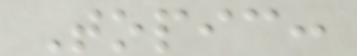Topic:
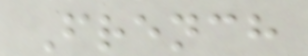French
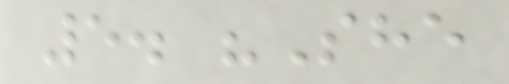5. "She
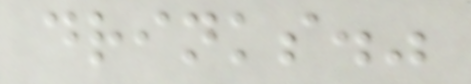drinks."
